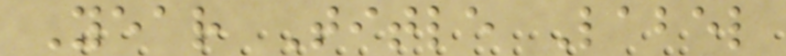Year Title Label
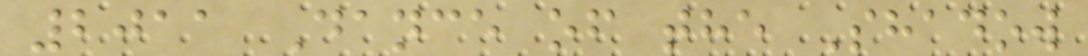2011 Dance of the Shadow
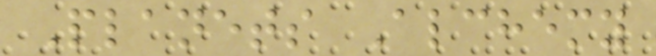Planets Alchemy
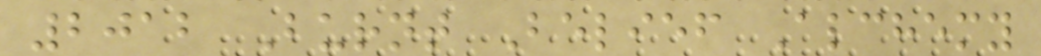2012 Burnt Belief Alchemy
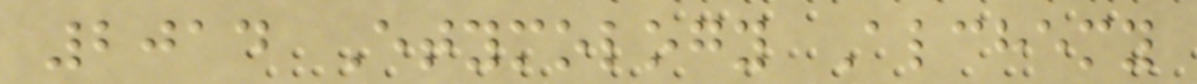2014 Etymology Alchemy
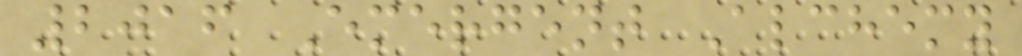2016 Emergent Alchemy
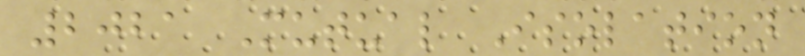2021 Mutual Isolation
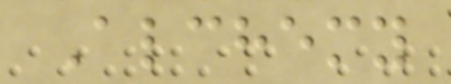Alchemy
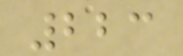223
